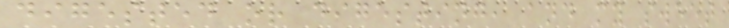digested or digesting, and my sweet
